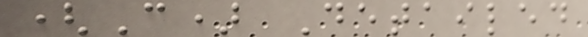(C) Detailed
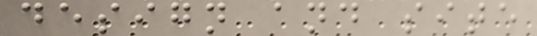design and site
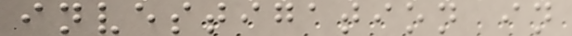investigation in
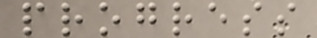progress
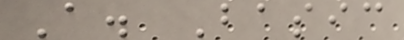A. Basic
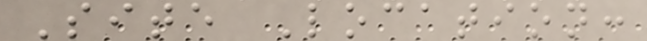Site Location:
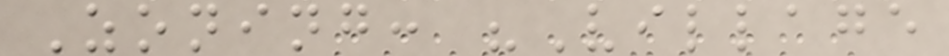Zoning: "Village
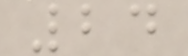24
